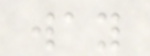way
